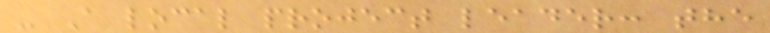- A local project leader: the
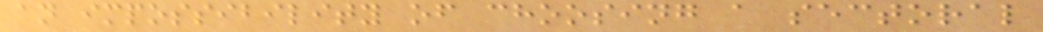an impossibility of choosing a sectoral
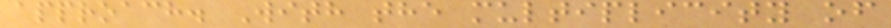approach. With the multiplicity of
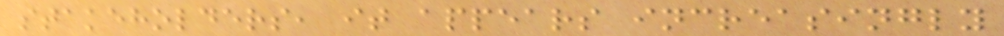stakeholders, it appears increasingly
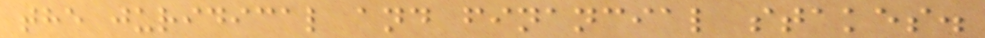the juridical and financial stakes.
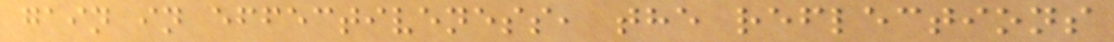gain in effectiveness, the reflections
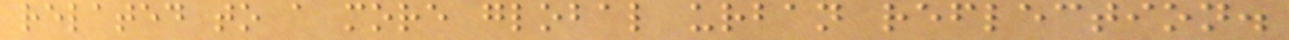related to a more global urban reflection.
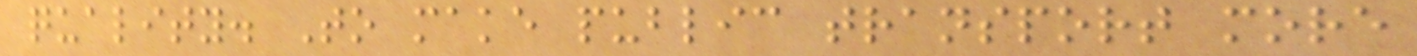quality. To make public transport more
